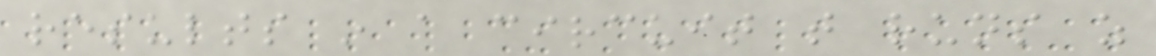results in a circuit that runs as
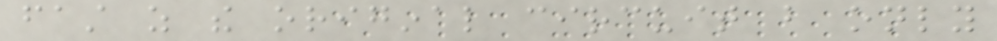fast as the original circuit but only
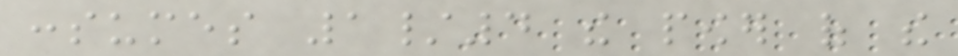consumes 1/4 the power of the
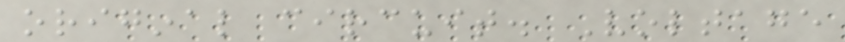original circuit. Voltage
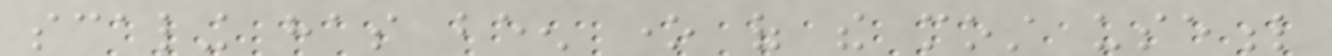scaling has been one of the most useful
